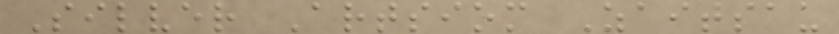Silver Artsiom Zaitsau
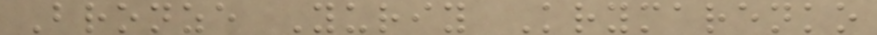Bronze Yuriy Krymarenko
